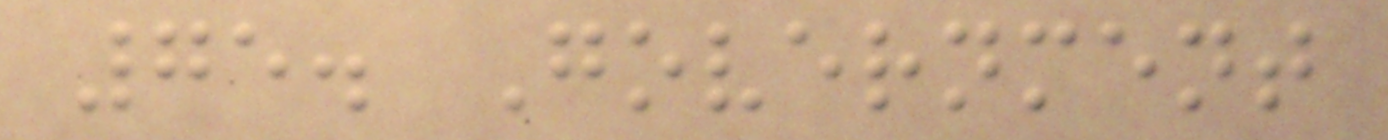75. Government
